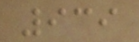939
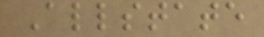Allstate
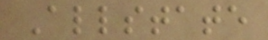Allstate
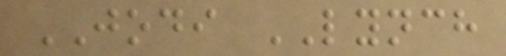JODI LYNCH
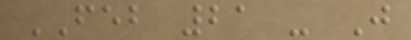FEB 21 - J
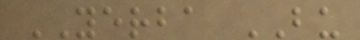YERBA BU
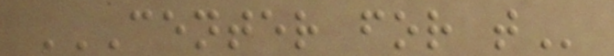CENTER FOR T
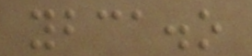ybca.o
